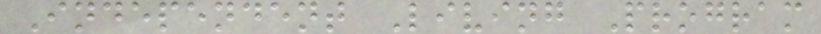Independent Living Program
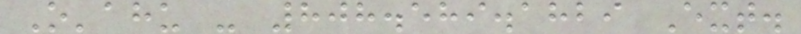O'ahu - 808.589.1829 Ext.
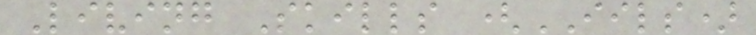Living Skills (IILS)
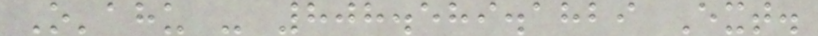O'ahu - 808.589.1829 Ext.
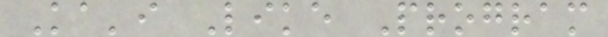Ka'i Like Program
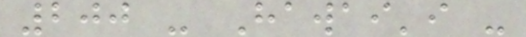200 - Hawai'i -
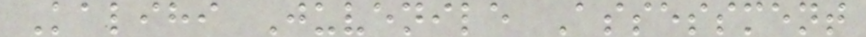Kalihi Juvenile Assessment
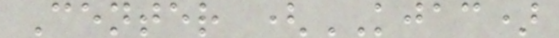Center (KJAC)
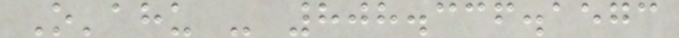O'ahu - 808.336.1573
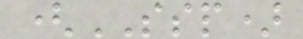(SSP)
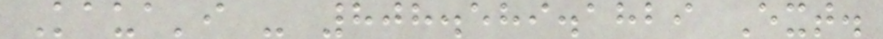Kaua'i - 808.589.1829 Ext.
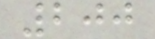200
